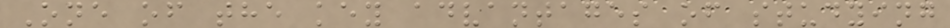One of the key advantages of studying
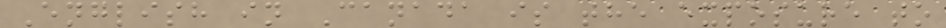English in Canada is the exposure to
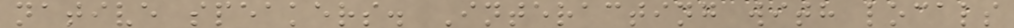native speakers. Interacting with locals
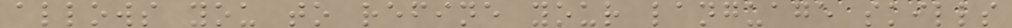allows you to refine your language skills
